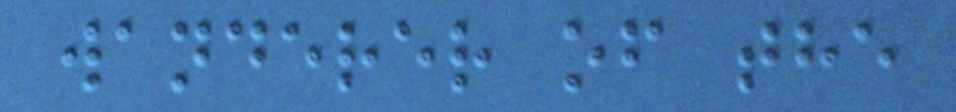wanderer of the
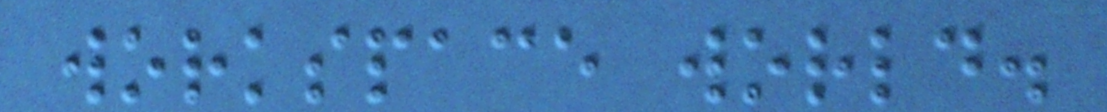workspace world.
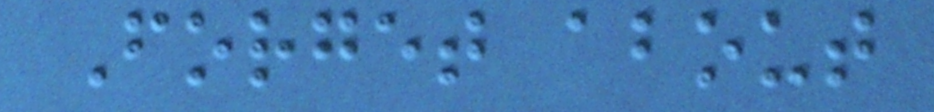Forget about
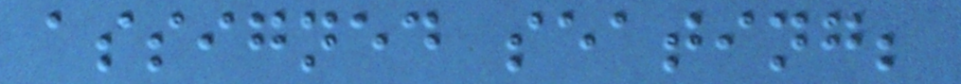assigned seating;
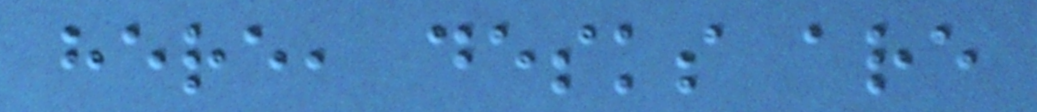here, desks are
